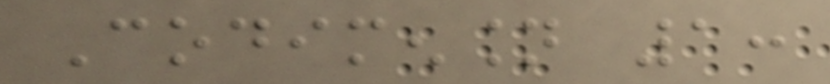Codimension 1:
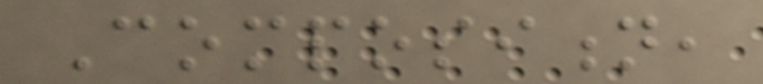Composition,
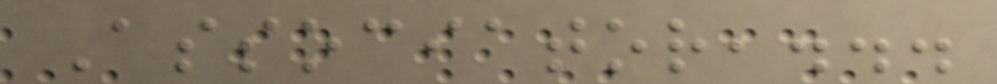Associator,...
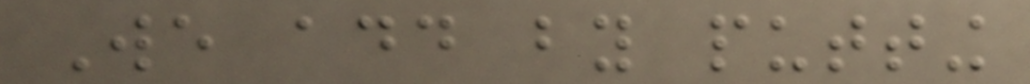We add by putting
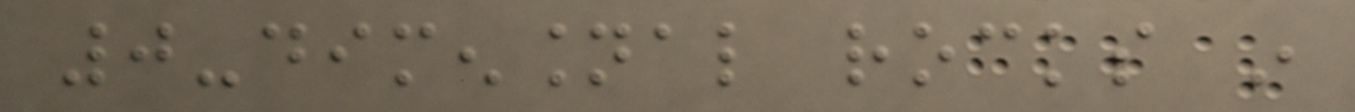0-dimensional rocks in
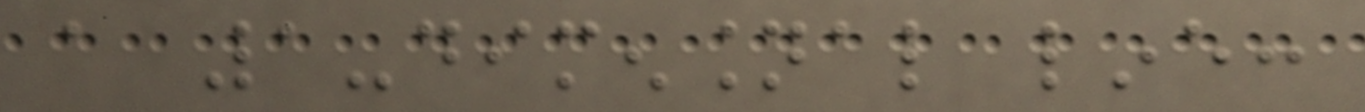a 1-dimensional line:
